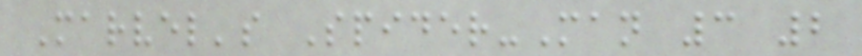Marvel's Spider-Man 3 2
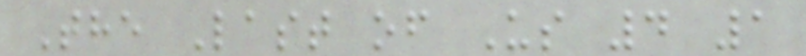The Last of Us 4 1
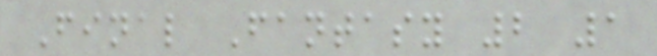Final Fantasy 2 1
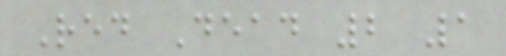Red Dead 2 1
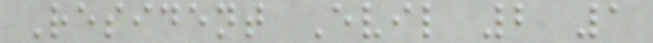Resident Evil 2 1
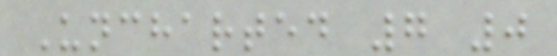Uncharted 7 0
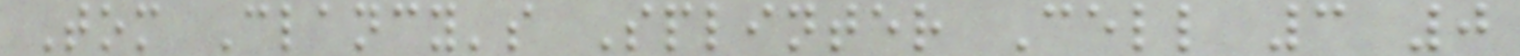Tom Clancy's Splinter Cell 3 0
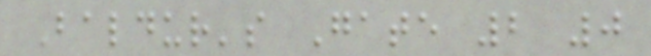Baldur's Gate 2 0
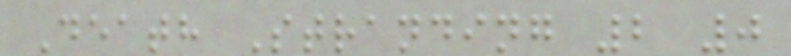Death Stranding 2 0
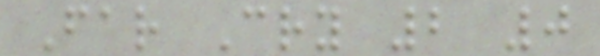Far Cry 2 0
